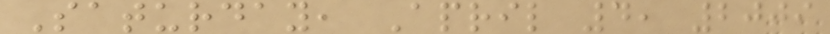Saturday, April 4, 2009
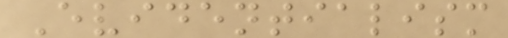Evidentialism
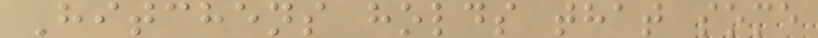Hitchens holds that some
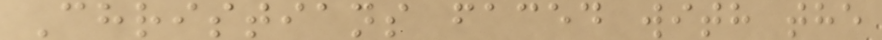Christians faced with the
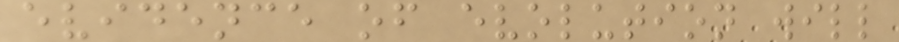evidence of evolution will
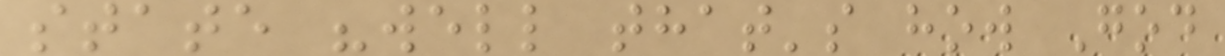state "well that's how God
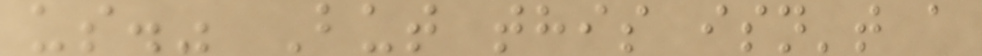us." But this isn't a
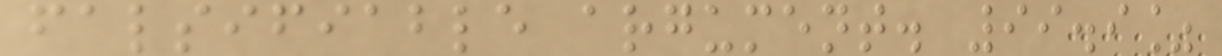falsifiable argument. 99.9%
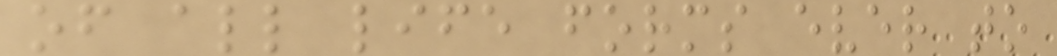of all life forms ever to
